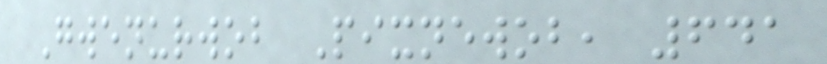Gwenurwob Pixnewob, 641
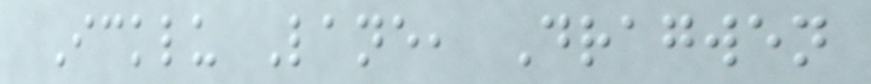Icklu Lane, Dragwen
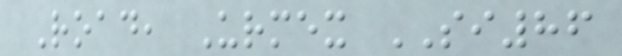Road, Urmex SI86
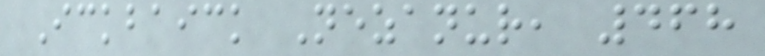Ickbaick Nezanur, 468
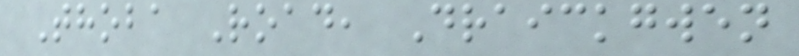Thoba Road, Draickgwen
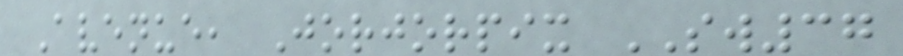Avenue, Jorjorpix SW37
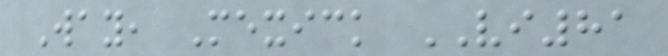Way, Mexick VI81
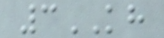3KH
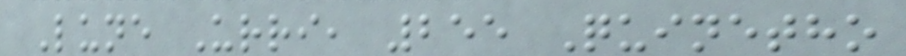Lune Urri, 255 Quinetho
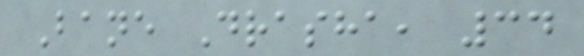Bane Drasha, 34
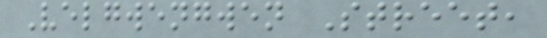Velgwengwen Street,
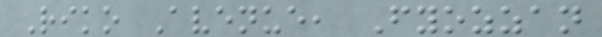Riko Avenue, Fyozzan
